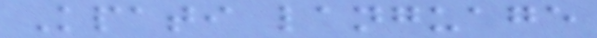Kpati language
